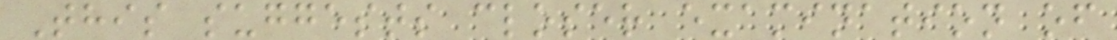This suggests closer examination of
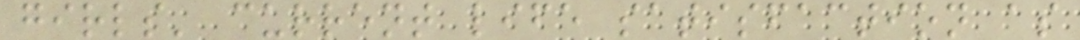girls' current life satisfaction as
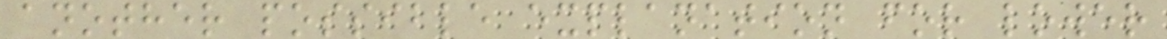another possible explanation for lower
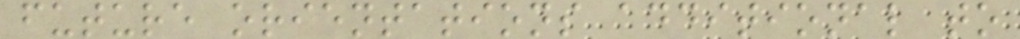future orientations additional to
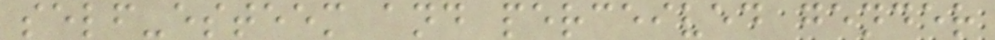self-esteem and perceived gender
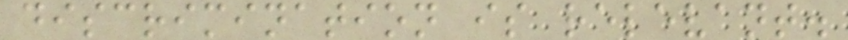discrimination is relevant.
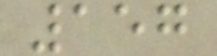157
